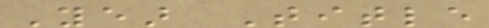Year Title
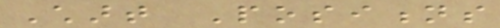Chart Positions
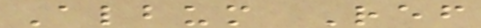Album Ref
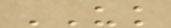UK
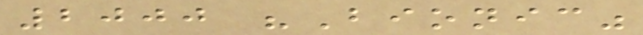2000 "Bionic"
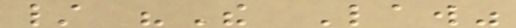/ "The Law"
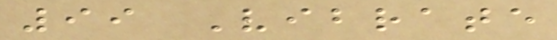99 Vibrate
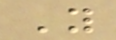You
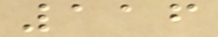116
